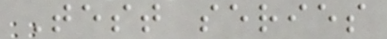Test series
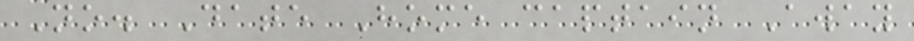No. Date Home captain Away
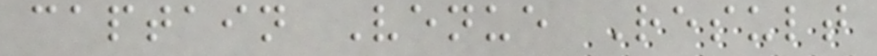captain Venue Result
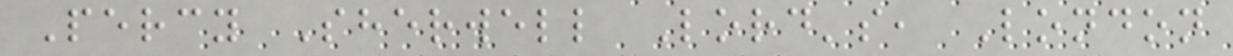Percy Sherwell Lord's, London
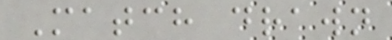Match drawn
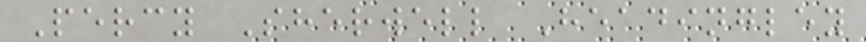Percy Sherwell Headingley
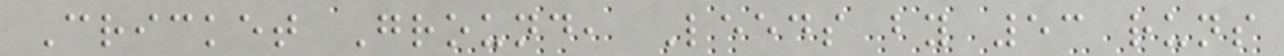Cricket Ground, Leeds by 53 runs
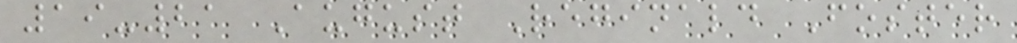19-21 August Reginald Foster
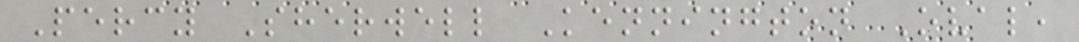Percy Sherwell Kennington Oval,
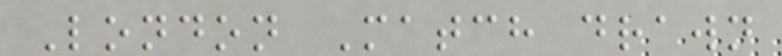London Match drawn
